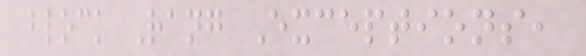block Rang Exceptions,
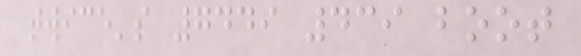twice's 7449 439 boot
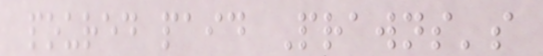poured paid Prawns's
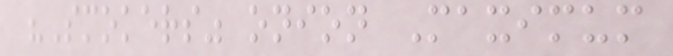"Smokers" onion Maximum
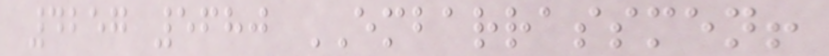4257 5680 EMBARRASSMEN!
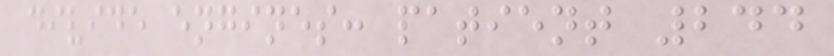divide engines: patient 244
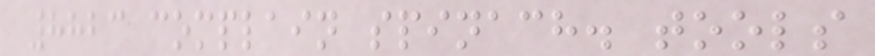8823 complain spinach. tools
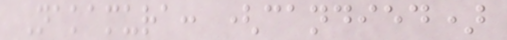Nakamura: (candied)
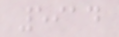5914
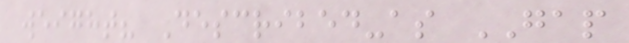weight? Described-as GAP
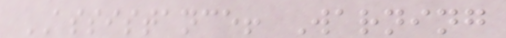ASSISTANCE! Warning
